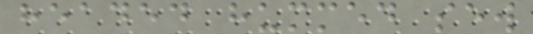headed hummed sew
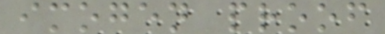imogen proof
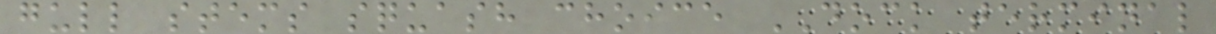gull stems squash choice DOCK terminal
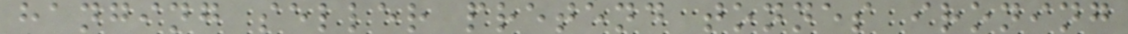hanging seller pretend tonnes ironing
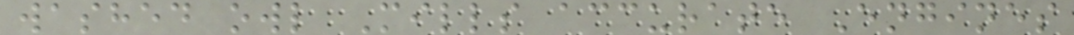washed owl Mills accurate Engines
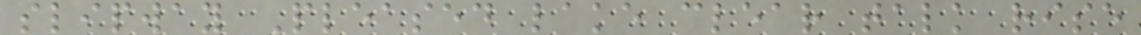slipway Pleased lake clear talk rise
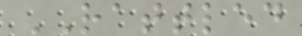RATTLED
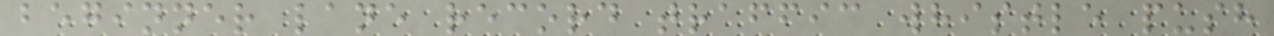beginner lane record traffic whistle push
